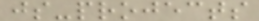js-projects
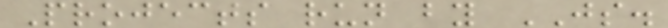Projects run by JS.
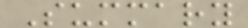Summary
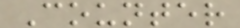Counter
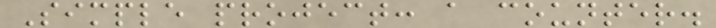Simple project: a counter.
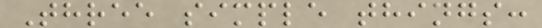Three simple things:
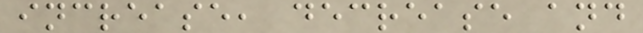increase, decrease and
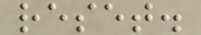reset.
